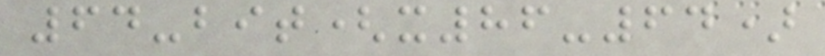64-bit(x86-64)
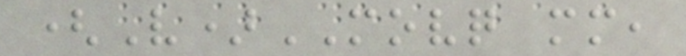(V)MOVQ mm,
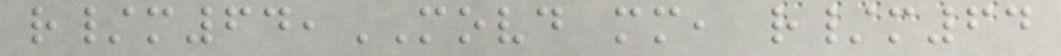r/m64,MOVD mm, r/m64
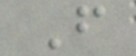F
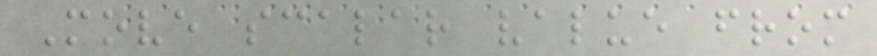Move scalar value from
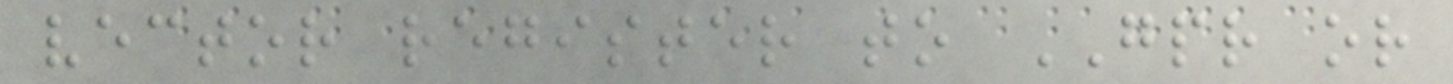vector register to GPR or
